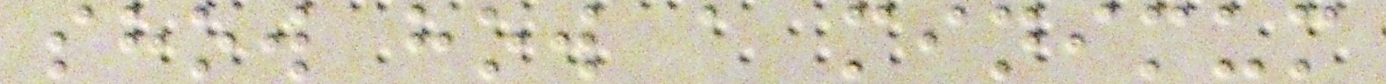show how a minimum
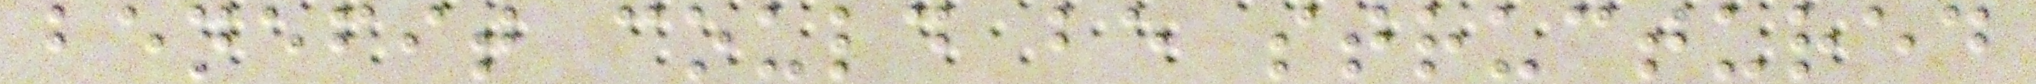benefit could be structured
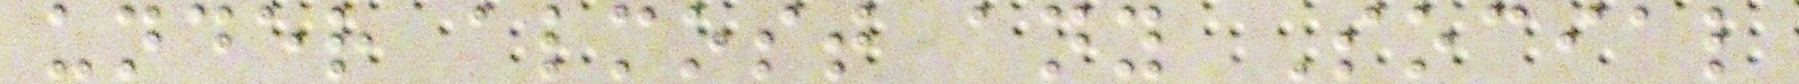under almost any Social
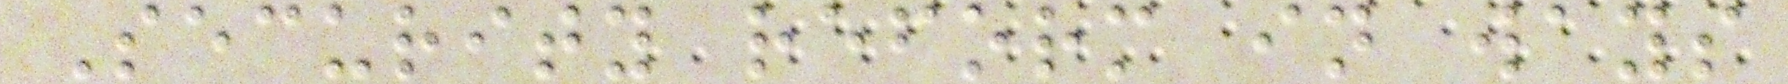Security reform in ways
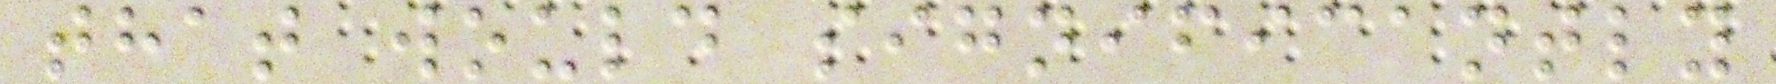that would significantly
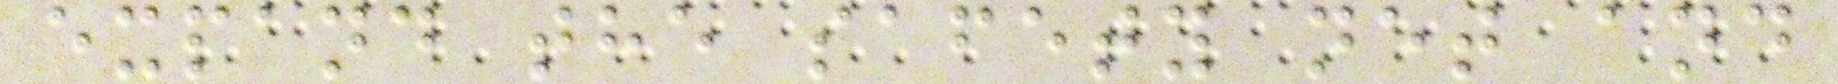expand the safety net and
